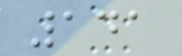141
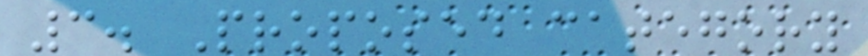3. Proposed category
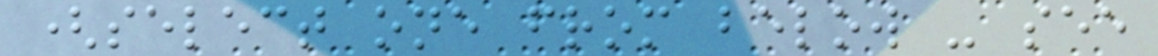(select one from below - see
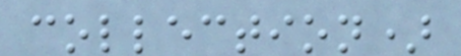collection)
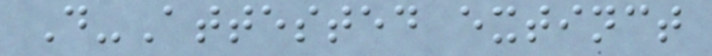D-Attested extinct
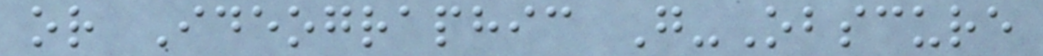or Ideographic G-Obscure
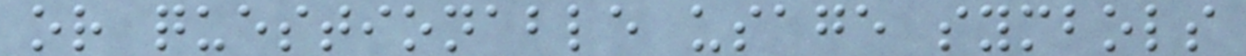or questionable usage symbols
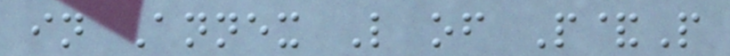in Annex L of P&P
